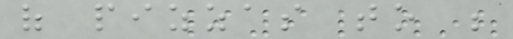of pizzas to be
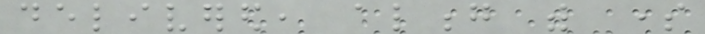delivered, along with some
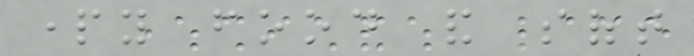party food and soft
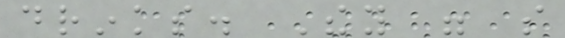drinks. They were so
